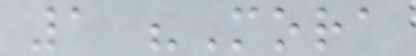1 "Mora
